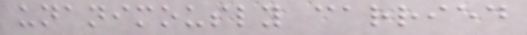unanimously carried
